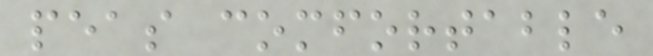peas comfortable
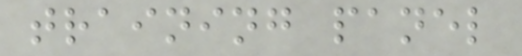training panel
